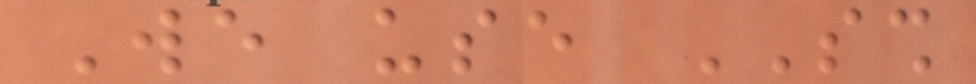We use SSH
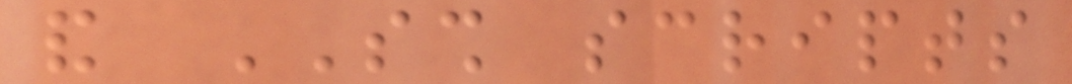and SSH scripts
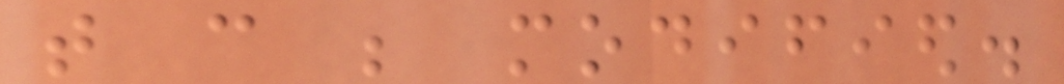that can be modified.
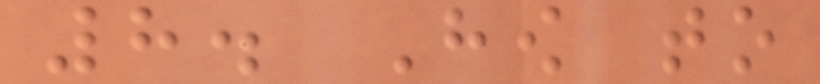8. How to
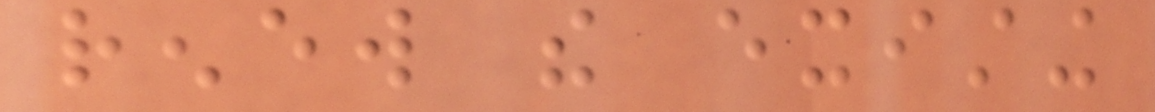renew the existing
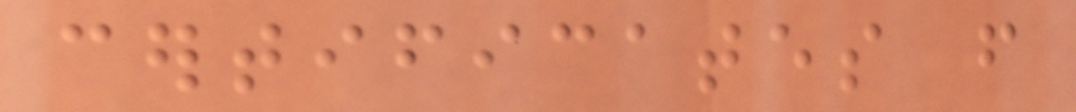certificates from
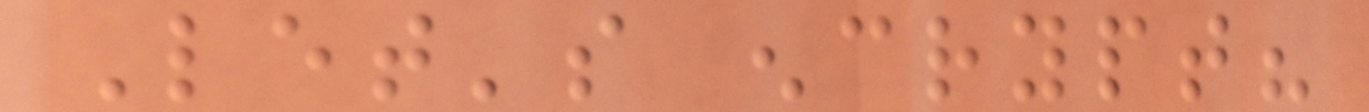Let's encrypt?
